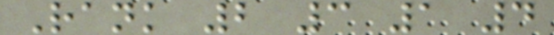Rank 2 3 1 4
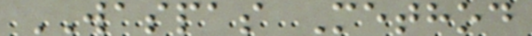WASPAS Method
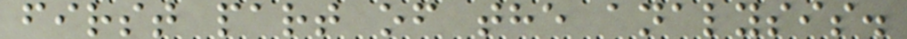first part of the analysis.
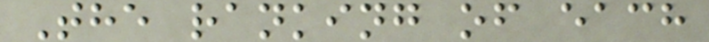The ranking of each
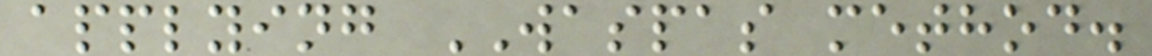applying WASPAS method.
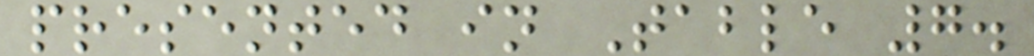presented in Table 7.
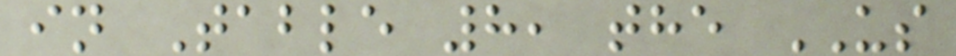in Table 8, the US
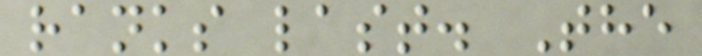ranks last. The
